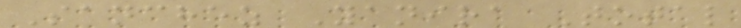Sanchez Yanira Total
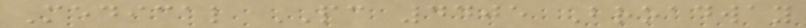Medical PC 4405 Broadway
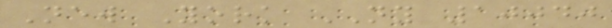New York NY 10040
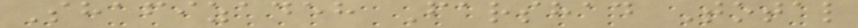Shafizadeh Farshad Total
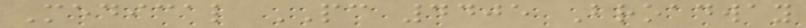Medical PC 4405 Broadway
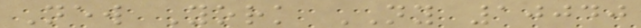New York NY 10040
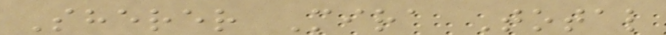Sherer Mira Total
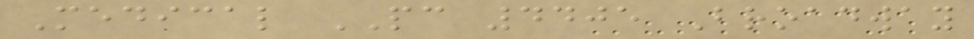Medical PC 4405 Broadway
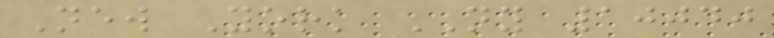New York NY 10040
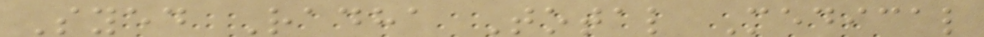Syed Radha Total Medical
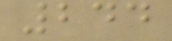244
